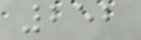252
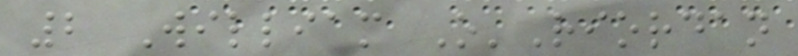2 William O'Riordan
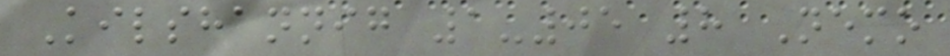Kilshannig 1-05 8 Nemo
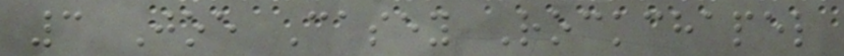3 Joe Casey Rockchapel
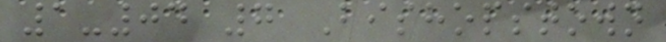1-04 7 Bishopstown
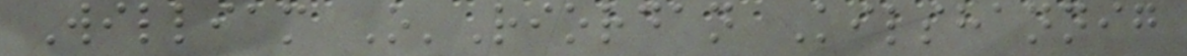William O'Riordan Kilshannig
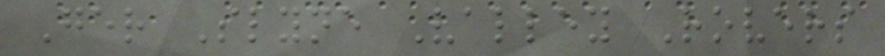Ger Slyne Valley Rovers
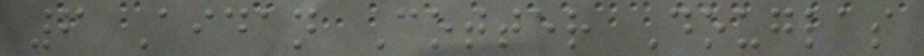6 Aidan Cotter Douglas
